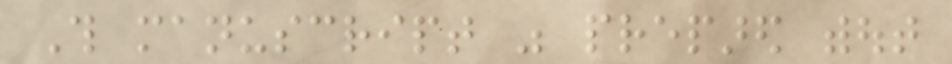This manuscript was prepared without
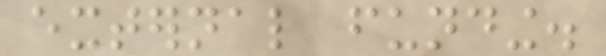external funding.
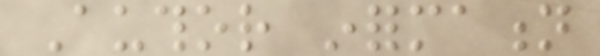Author information
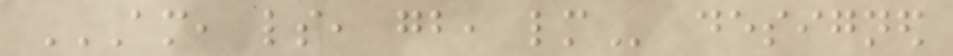AM, LS, GB, LM designed
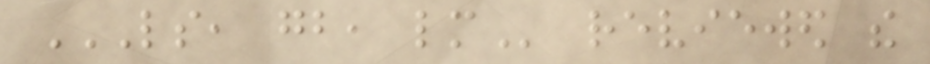LS, GB, LM reviewed the
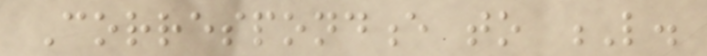Correspondence to L.
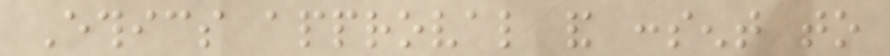Ethics approval and consent to
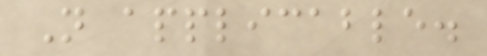Not applicable.
